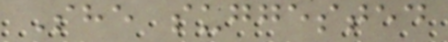She suggested
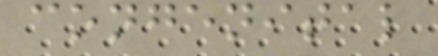congenital
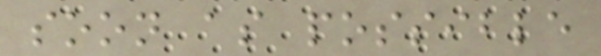soon as possible
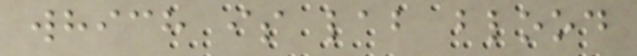which is lab blood
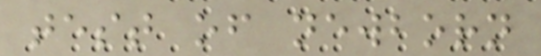test of newborn
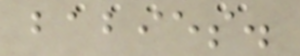babies.
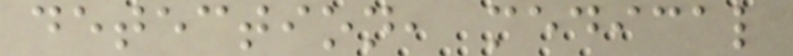detection, medical
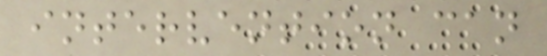intervention can
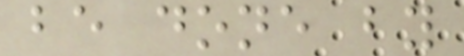be done by
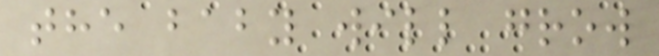the baby will grow
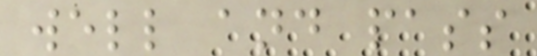well and pass
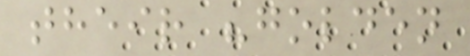their "golden
